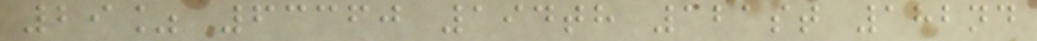29% 63360 194th 121st 182nd
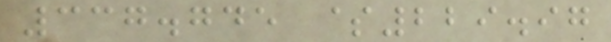337.745 $229.97
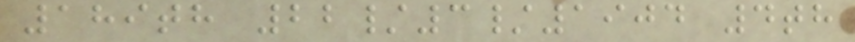189th 22/3/1904 4th
